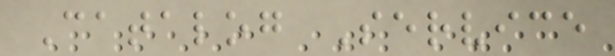Catalog Service
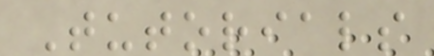Tutorials
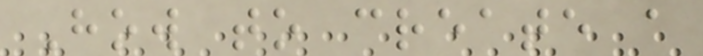How to create a
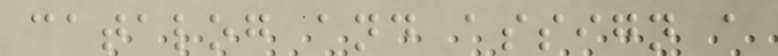catalog and assign a
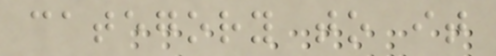category to it
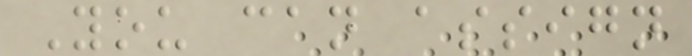You can assign
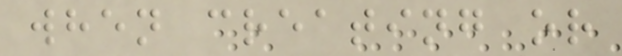when creating or
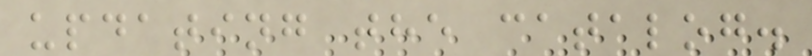updating the catalog.
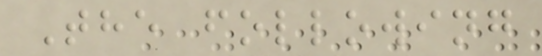The following
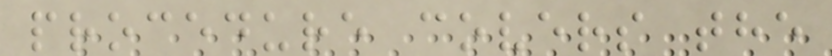procedure covers the
